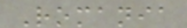Romania
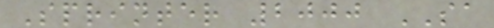Sprinter 2000 SA
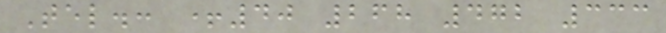Tel.: +40 268 472 333
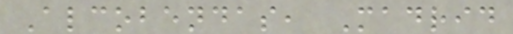Alcobendas, Madrid
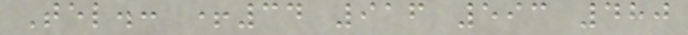Tel.: +34 916 593 480
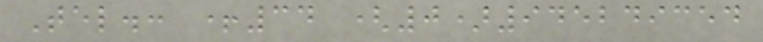Tel.: +34 (0)945249354
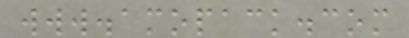www.amopack.com
